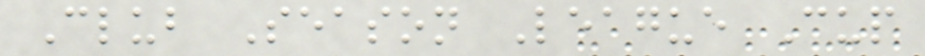Club Season League Cup
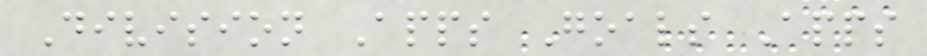Division Apps Goals Apps
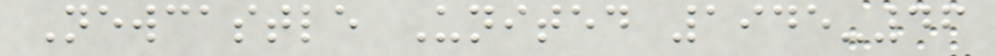Newcastle United 1945-46
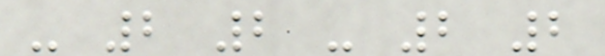- 2 2 - 2 2
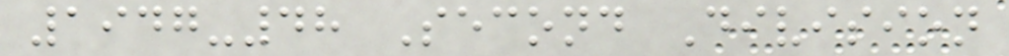1947-48 Second Division
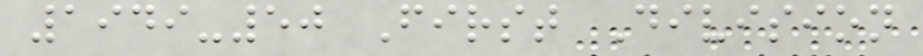1949-50 First Division
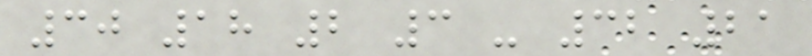30 18 2 3 - 32 21
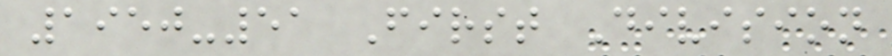1950-51 First Division
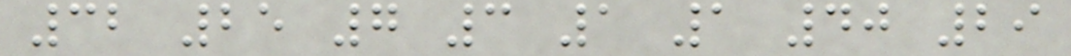32 25 7 3 1 1 40 29
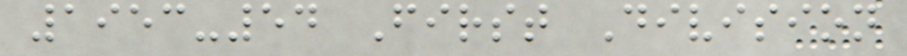1953-54 First Division
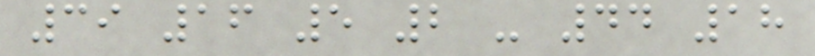39 16 5 2 - 44 18
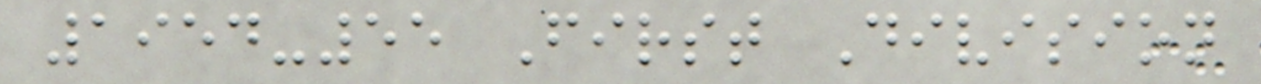1954-55 First Division
